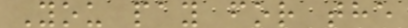You pay for the
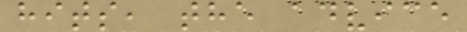hits, the advice
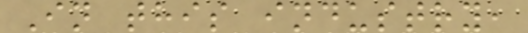In this industry,
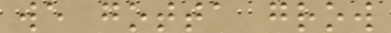we gotta grow
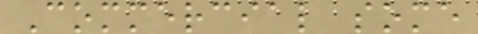Commercial some
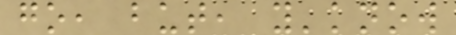go, but, y'know
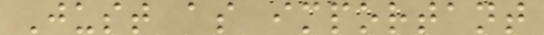Just as important
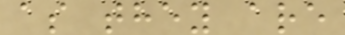as they are
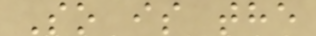So is the
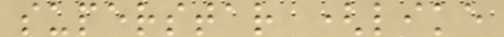superstar (like
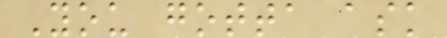You gotta ask
